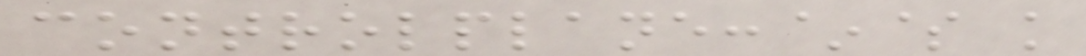controlplane:~$ k
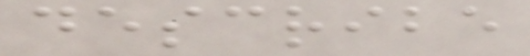describe
